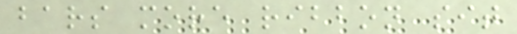bars more ribbon sit
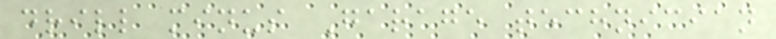drill minus Garage technician
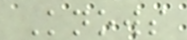Knows
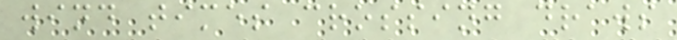wind times crossing draws
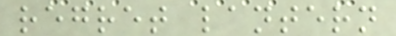regret lantern
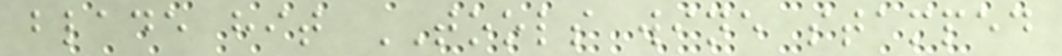blade hit TOOLS wine stamped
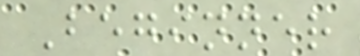Beginner
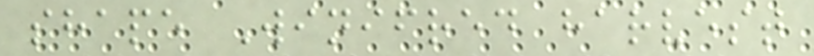shape Winifred harvest
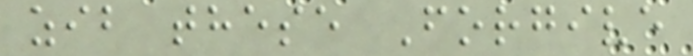zib these Forgive
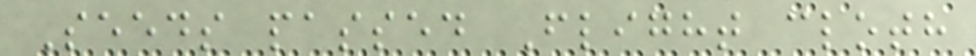Seeds passed Flight cloth
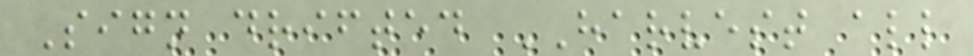Sign drifted HARVEST all
